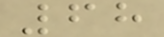68
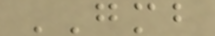GMB
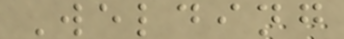Welding
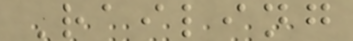Railing
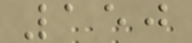150
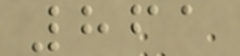861
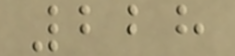228
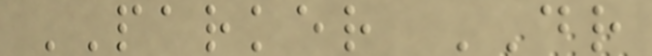PARKER DR
